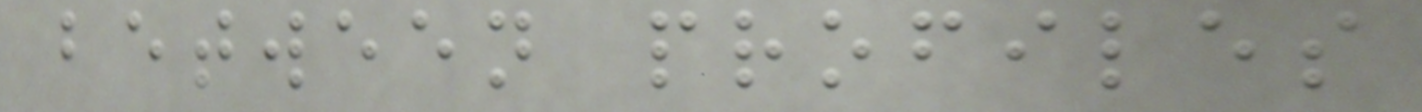between profiles
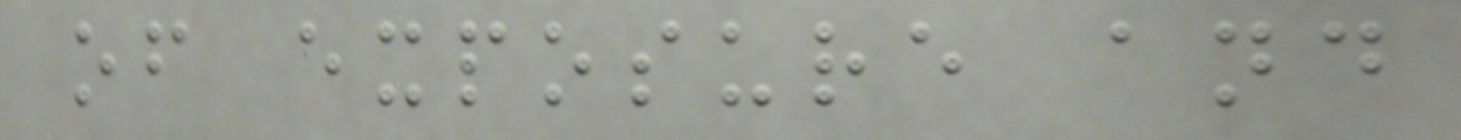of exposure and
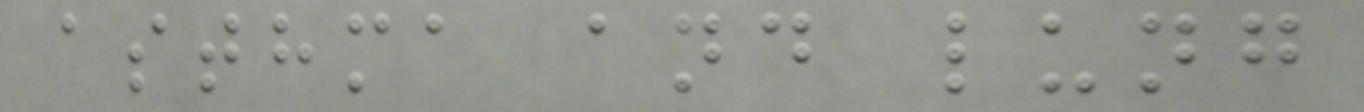asthma and lung
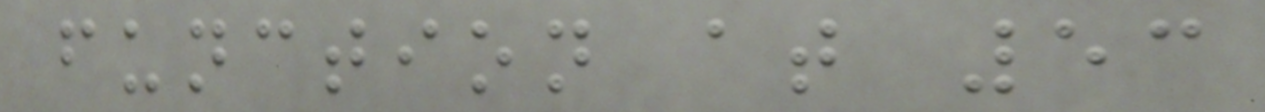function at 53
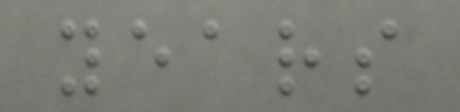years
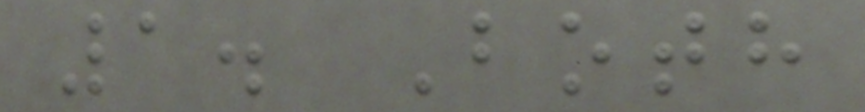1. Both
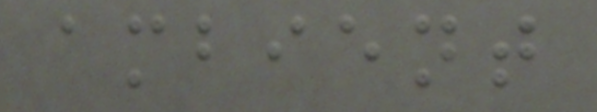ambient
